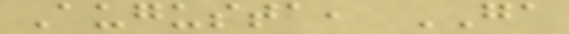Augusta, GA
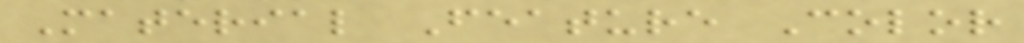Material Feature Color
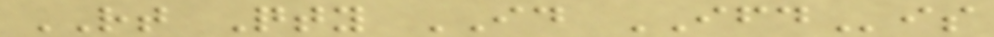RT Qty ID IFDis
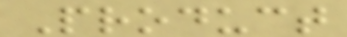Product
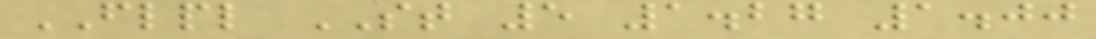FLPL ST 5 1.27 1.00
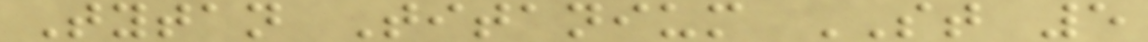Tytan Titanium ST 5
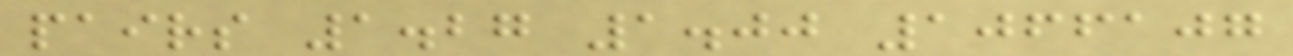pairs 1.27 1.00 1066107
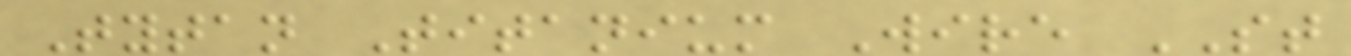Tytan Titanium Wire ST
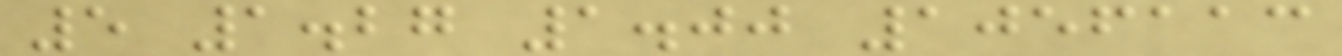5 1.27 1.00 1056113
